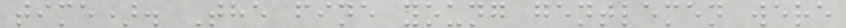time). The fine young gentlemen were
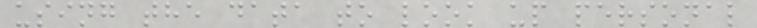using the data to look up personal
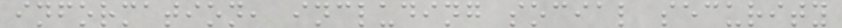information, including social security
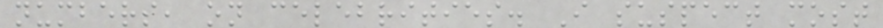numbers, on celebrities. I suspect most
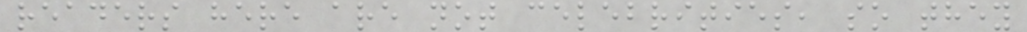readers here are not celebrities, so they
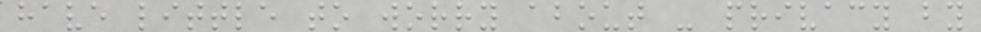have little to worry about - privacy by
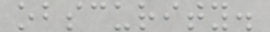obscurity.
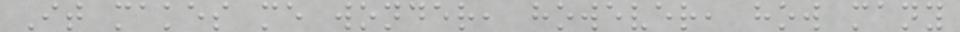It makes me wonder, however, how many
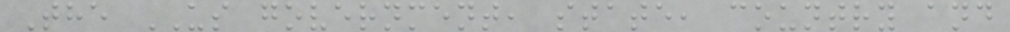The US government, state, country and
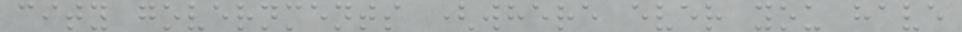city governments (where ever you have
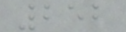252
